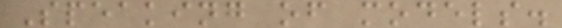Speaking of models.
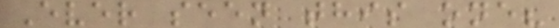Ever seen this one?
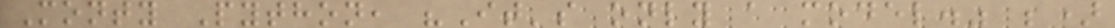Monty Python, "It's only a model." ;)
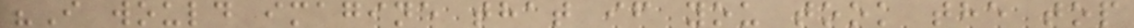"I would imagine that if you took the top
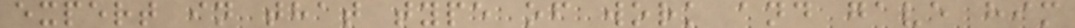expert in that type of work and gave him
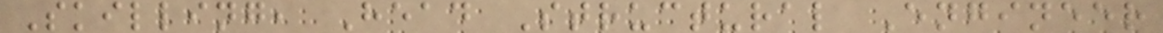Skilling, Head Structural Engineer
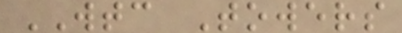WTC Towers
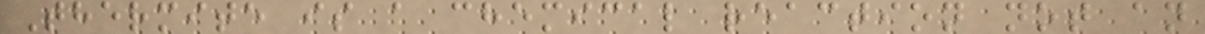Thermite is a chemical reaction not an
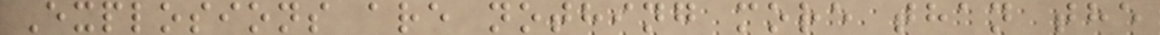Explosions are nothing more than the
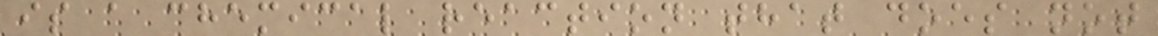is a chemical reaction that does not
